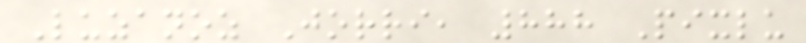Luzanoz Jorri, 888 Pixlu
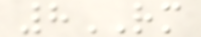8RM
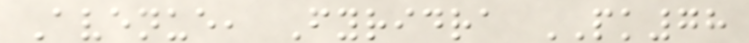Avenue, Fyridra PK78
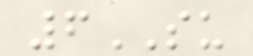6SU
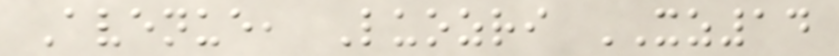Avenue, Luozri XZ14
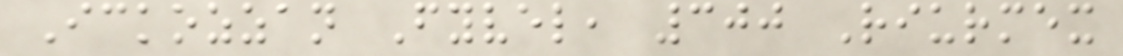Ickozzan Fyvel, 300 Riurmex
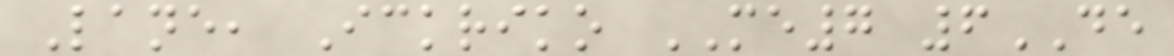Lane, Ickriko ME7 6DE
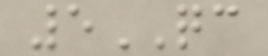5QC
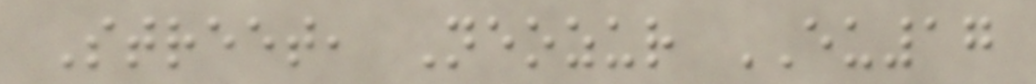Street, Neozur EU17
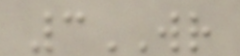3WR
